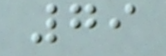79
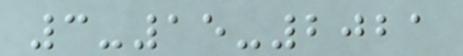3-15-2021
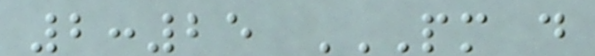2:25 PM D
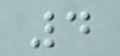4
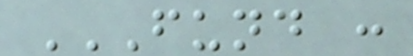FUND :
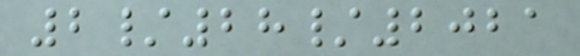2/28/2021
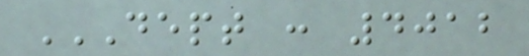DEPT : 4012
